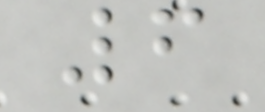6
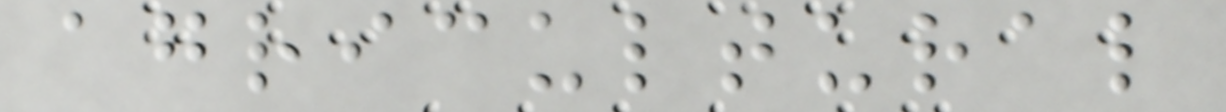agricultural
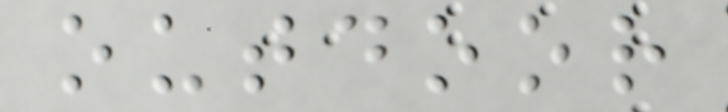outdoor
